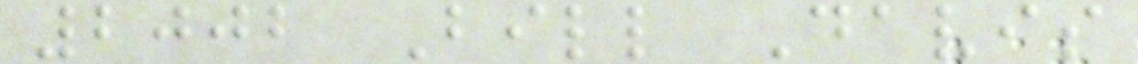2002 Bill Davis
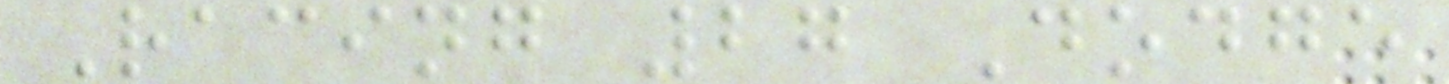Racing 27 Dodge
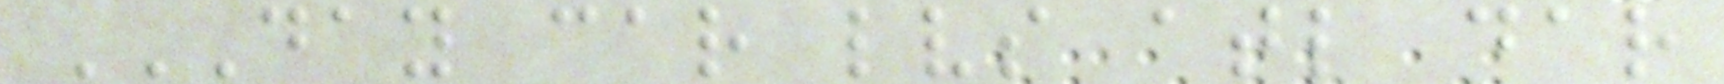DAY CAR LVS ATL DAR
